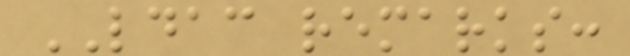LDAC remarks:
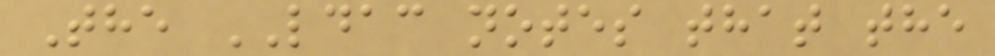The LDAC notes that the
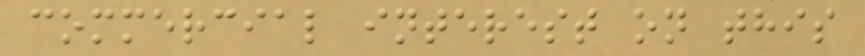commercial interest on this
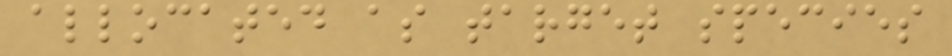allocated as target species
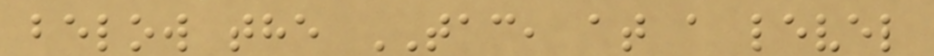below the TAC, at a level
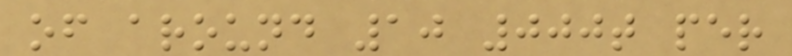of around 10 000t per
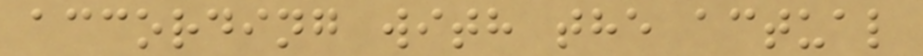according with the actual
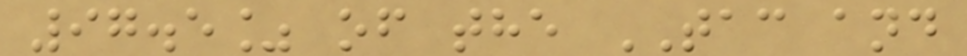97.5% of the TAC and
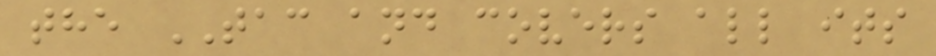the TAC and covers all its
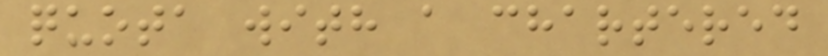quota with a chartered
